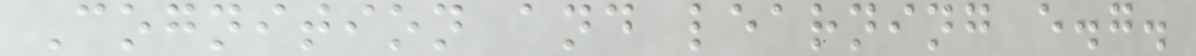Cognition and learning e.g.
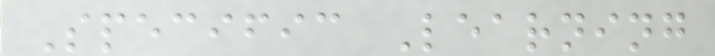Specific Learning
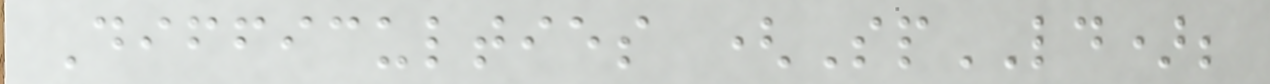Difficulties (SpLD);
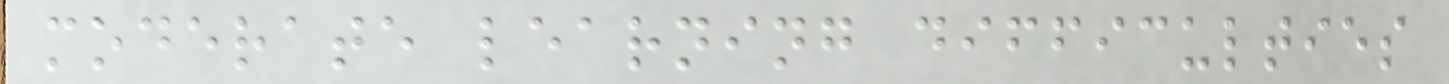moderate learning difficulties
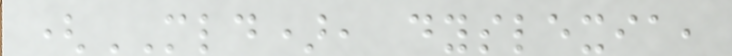(MLD), dyslexia,
